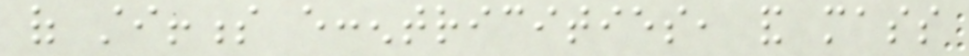of stiffness eccentricities, and mass
